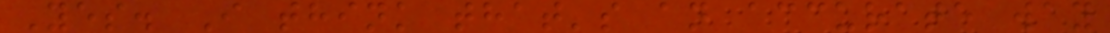Yes. I think that's an accurate way
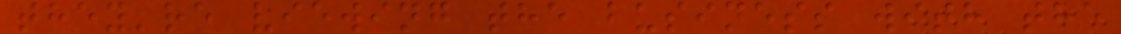they're viewing the business with the
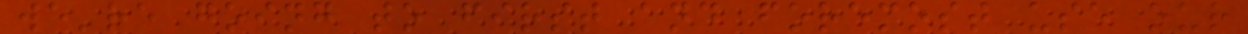we're going to first and foremost use our
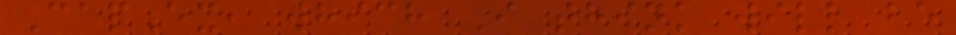CapEx, which I think will be
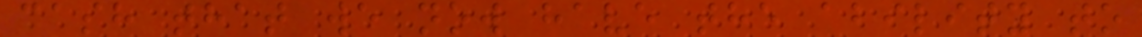cash that we now have the ability to
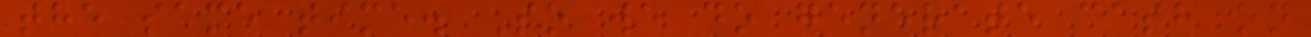the same time. So we do generate cash on
